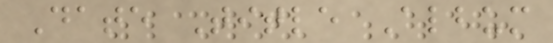Date Title Album
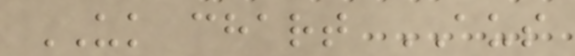UK chart AUS
